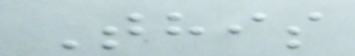This
